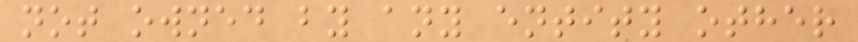not owned by any entity other
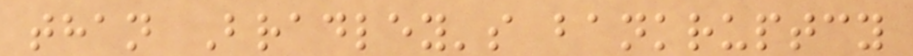than Bradley's bankruptcy
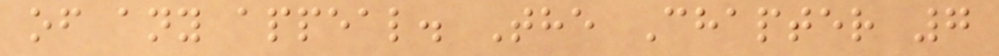of any appeal. The Chapter 7
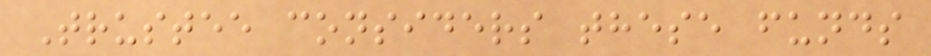Trustee considers these funds
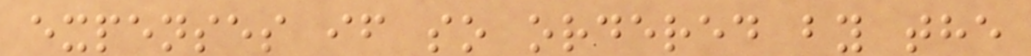expenses if so ordered by the
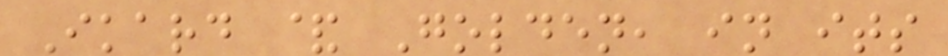Ikard & Golden, in its
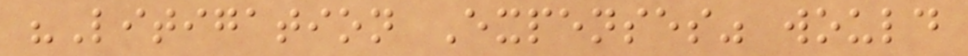"Litigation Expenses" would
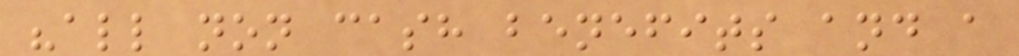"all non cash benefits and a
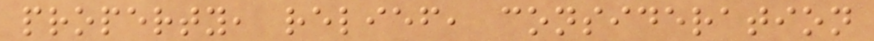property, relief, consideration
